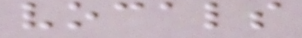vocals
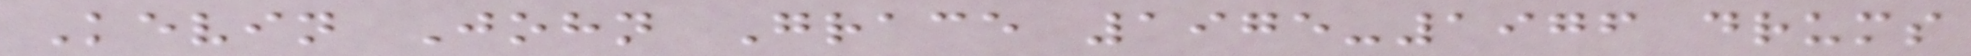Kevin John Grace 1975-1976 drums
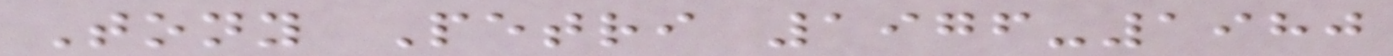Tony Petri 1976-1980
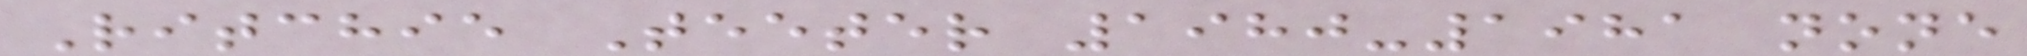Ritchie Teeter 1980-1981 none
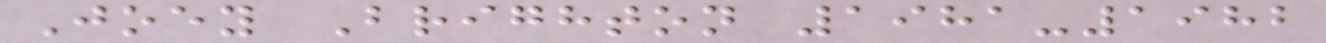Joey Brighton 1981-1982
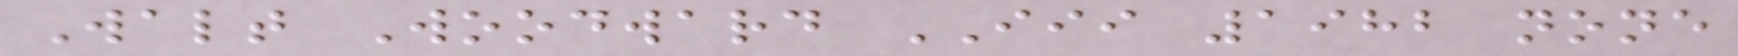Walt Woodward III 1982 none
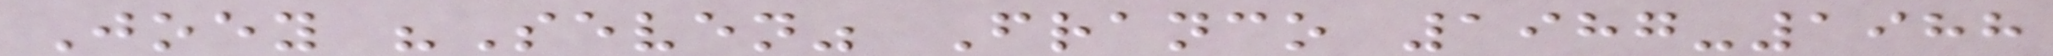Joey "Seven" Franco 1987-1988
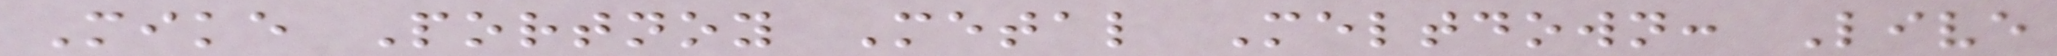Mike Portnoy Metal Meltdown: Live
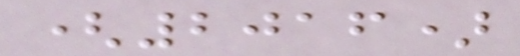(2016)
